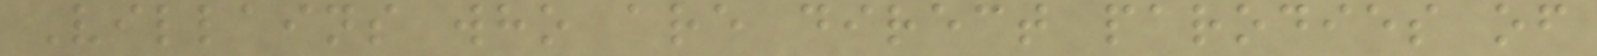Villains who are direct parodies of
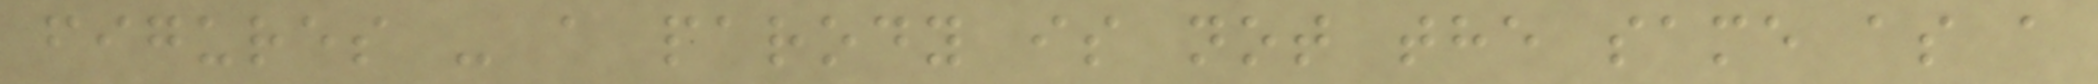figures - a parody is not the same as a
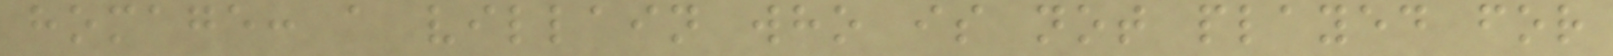homage: a villain who is not played for
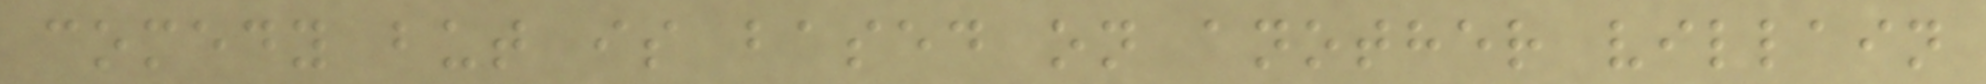comedy but is based on another villain
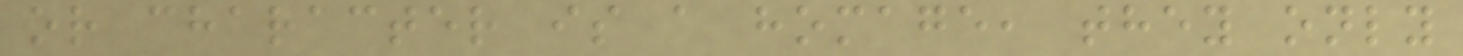or character is a homage, they only
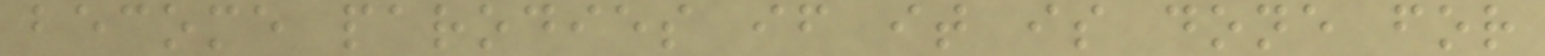become parodies if it is done for
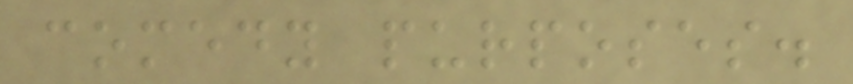comedy purposes.
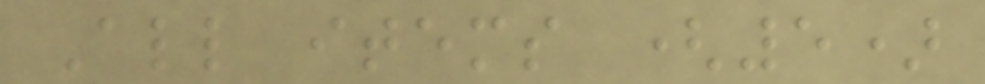All items (5)
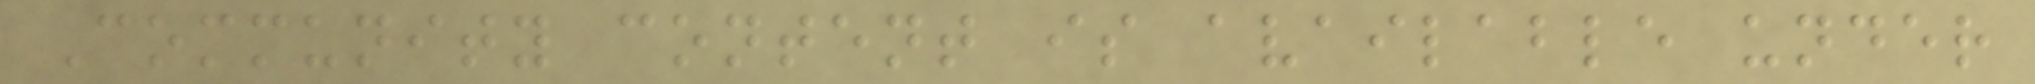Community content is available under
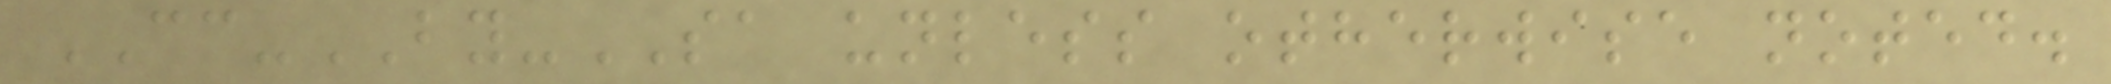CC-BY-SA unless otherwise noted.
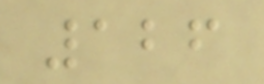126
